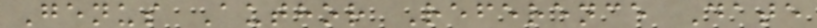Genus Author Reference Date
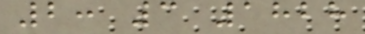2: 3 1828
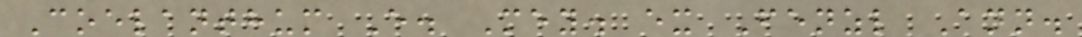Coelanthum E. Mey. ex Fenzl Ann.
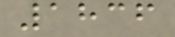1836
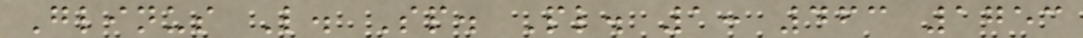Glinus L. Sp. Pl. 1: 463 1753
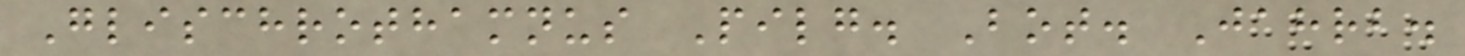Glischrothamnus Pilg. Bot. Jahrb.
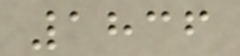1836
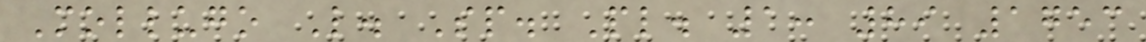Mollugo L. Sp. Pl. 1: 89 1753
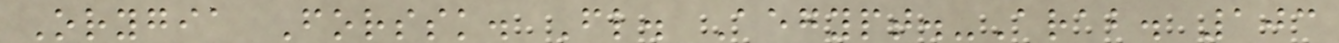Orygia Forssk. Fl. Aegypt.-Arab. 103
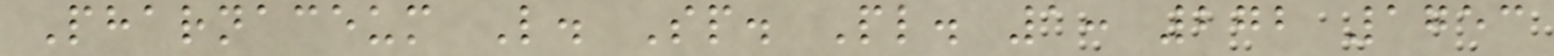Pharnaceum L. Sp. Pl. 1: 272 1753
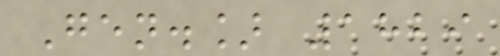Gen.] 1829
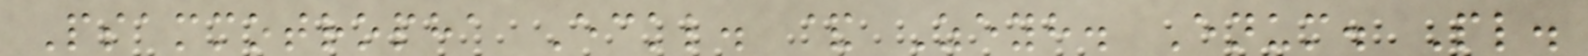Psammotropha Eckl. & Zeyh. Enum. Pl.
